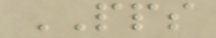PPS
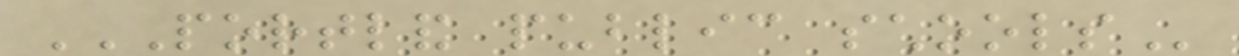PORTLAND PUBLIC SCHOOLS
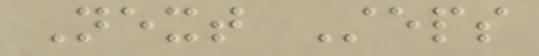Next Steps
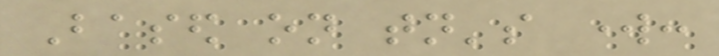Based on tonight's work:
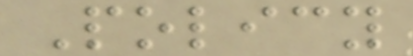Policy
